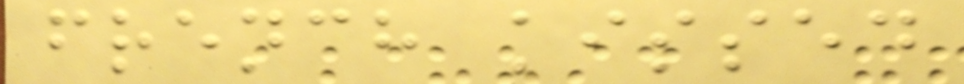french kissed
